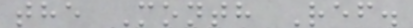the Month Ref.
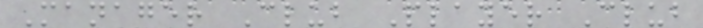Manager Club Player Club
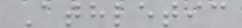Athletic
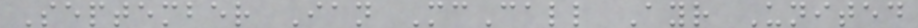September Ian McCall Ayr United
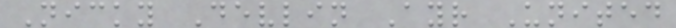Nicky Devlin Ayr United
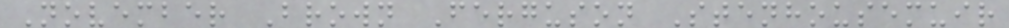November Brown Ferguson Stenhousemuir
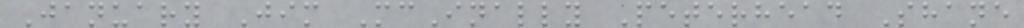January Jim McInally Peterhead Shane
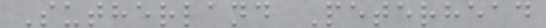Sutherland Peterhead
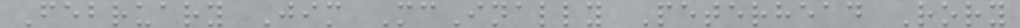February Jim McInally Peterhead Rory
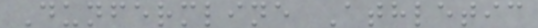Dunfermline Athletic
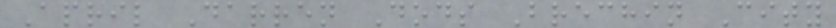April Darren Dods Brechin City
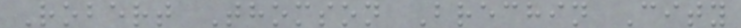Robert Thomson Brechin City
